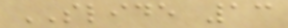SLIDE 13
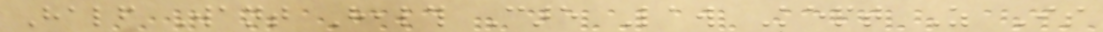Half Want Health Care Law Kept As Is
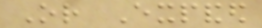Or Expanded
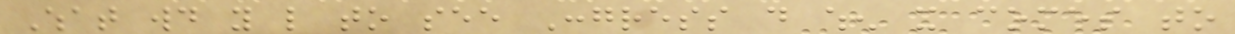What would you like to see Congress do when it comes to
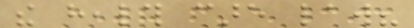the health care law?
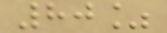80%
